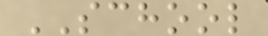SCHOOL
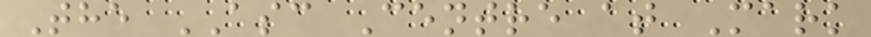The ASC Centre at Mark
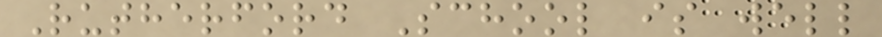Rutherford School is well
